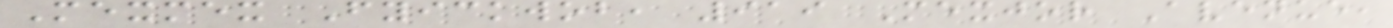Mexmex Fyickwob, 919 Mexjor Avenue,
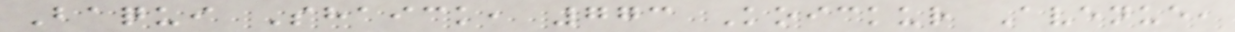Baqui Shaick, 773 Koickur Avenue,
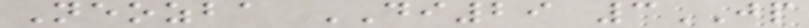Neozba DI29 3JP
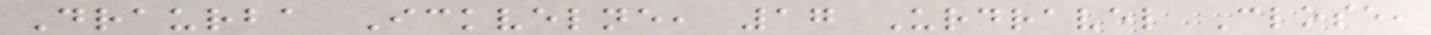Draurba Ickvelne, 17 Urdravel Close,
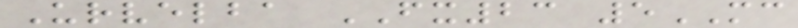Urvelba FX23 5MC
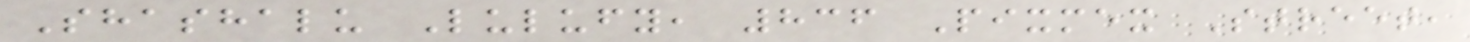Shashalu Lulufy, 836 Pixmex Street,
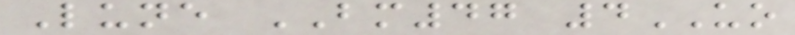Lune BM47 4UO
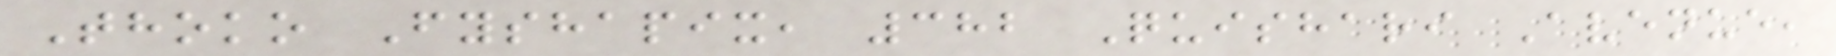Thoko Fyshapix, 382 Quishari Avenue,
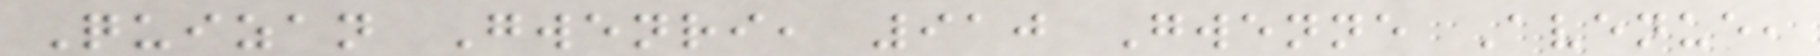Quizan Gwenri, 910 Gwenne Avenue,
